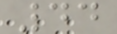44
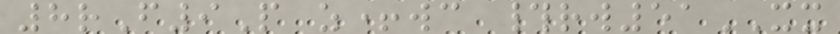8rF9P z+wc #rw51XX
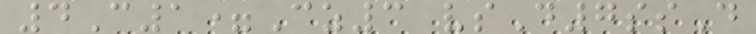4C1=Cz3 vsD7ssD
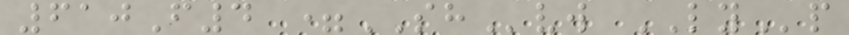610F4 =SHvw LYp
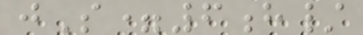jS=6h/
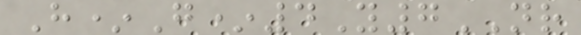H*G*4Y7NR
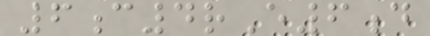6c4rE6d
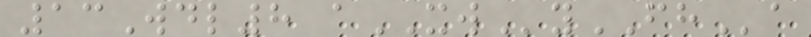13Wdl8 aXWyFHa
